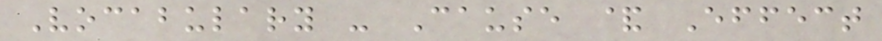Vocabulary - Cause & Effect
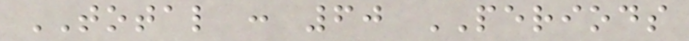TOTAL : 60 PERIODS
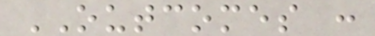OUTCOMES :
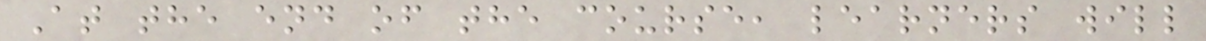At the end of the course, learners will
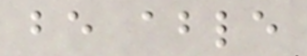be able
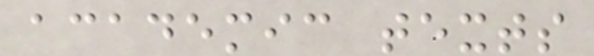academic texts
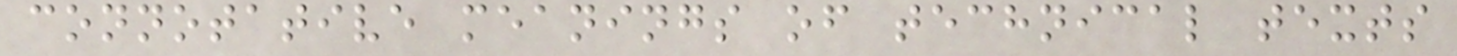connotative meanings of technical texts
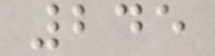245
